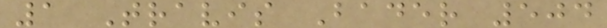1 Travis Bader 504
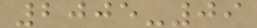2005-09
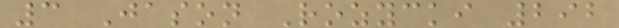3 Jason Rozycki 292
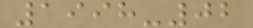1998-02
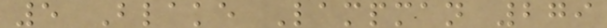5 Blake Lampman 279
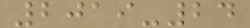2019-24
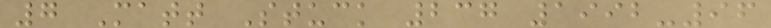7 Matt Stuck 237 1992-96
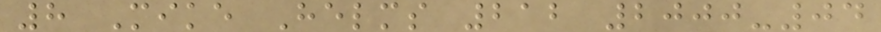8 Mike Helms 212 2000-04
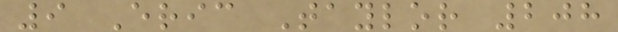9 Eric Taylor 208
